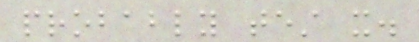probably test it.
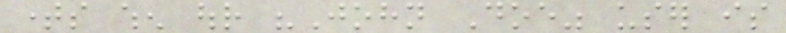times when our "John Doe" user is
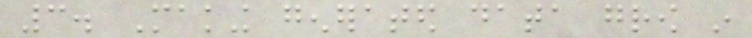3. Making generated data grow in
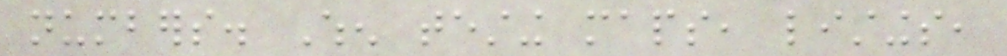numbers. When testing maps, listings,
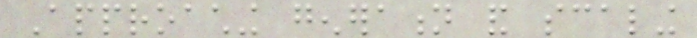Approaching generation and scaling
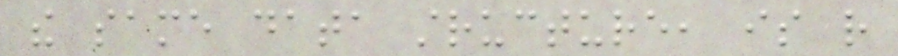the same data structure, is rather
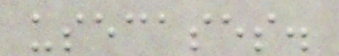usecases.
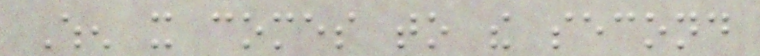When it comes to the second
